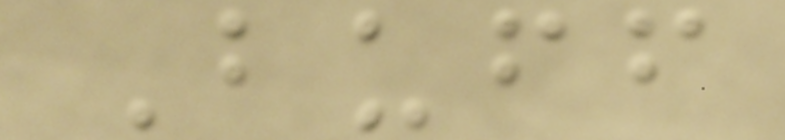Buff
